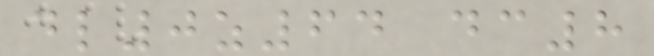dl0z64 dc8
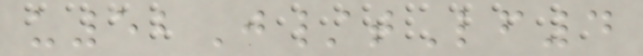u52J/tLf4
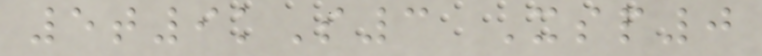5t9kS3 Xsp0
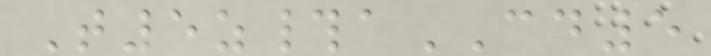T5z#aCD5
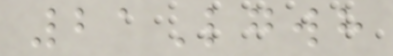21Lgwh
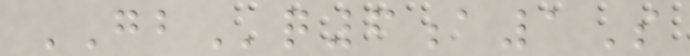GBq6a1S
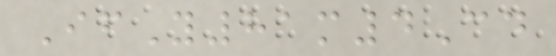IfY81m4Cd
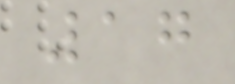17
